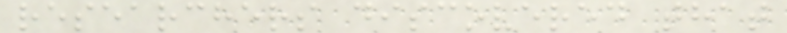researchers discovered that
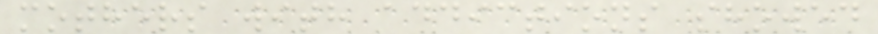mothers with addictions showed
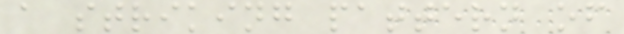a striking pattern of
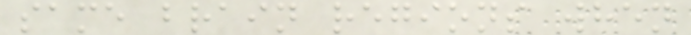same brain regions when
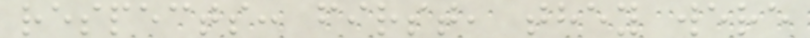respects: first, they were
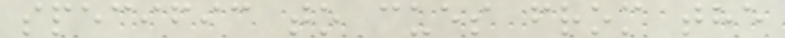specific to cues from the
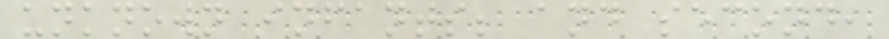unknown infants; and second,
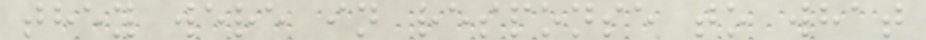they were in response to what
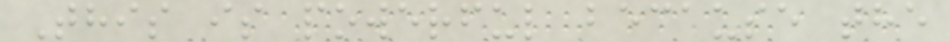This is powerful because the
